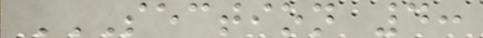SECTION 4:
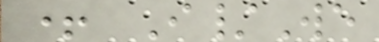+ I/We
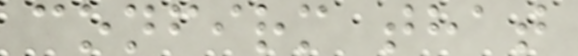confirm that
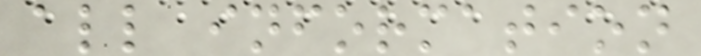all information
